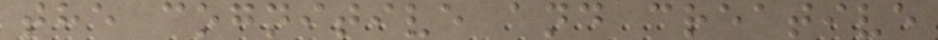the cognitive and creative
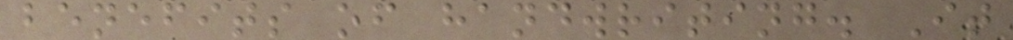benefits of handwriting. It
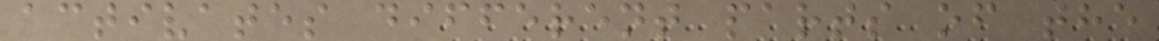activates different parts of the
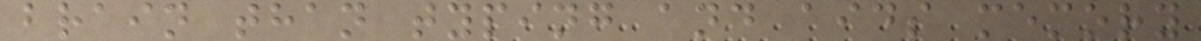brain than typing and aids memory
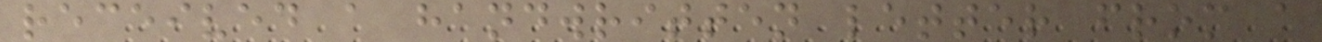received a handwritten letter from a
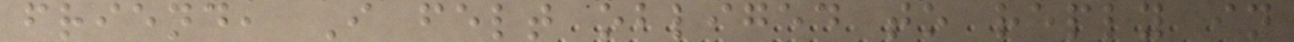friend, I felt obliged to reply in
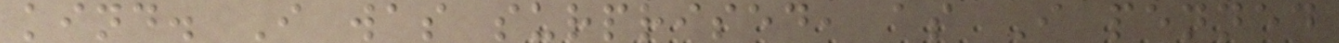kind. I was surprised, as I penned
